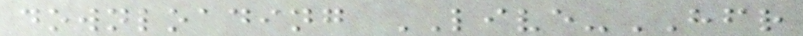downloading LIVE-HFR
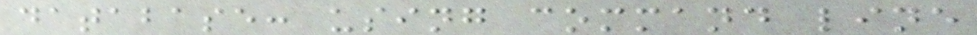database: using command line
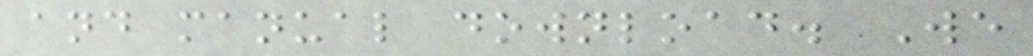and manual download. We
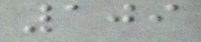109
